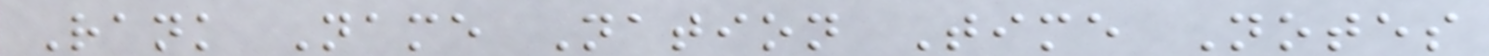Rank Name Nation Time Notes
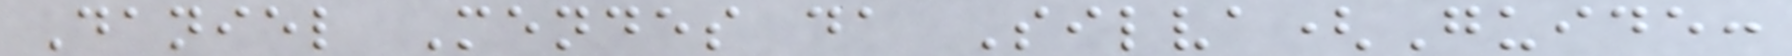Daniel Mendes da Silva(Guide:
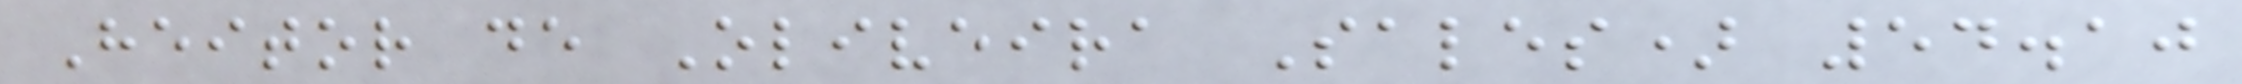Heitor de Oliveira Sales) 54.10
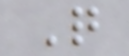Q
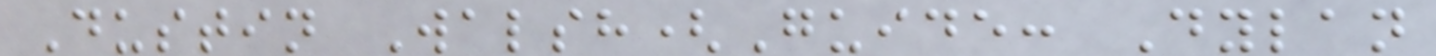Dustin Walsh(Guide: Dylan
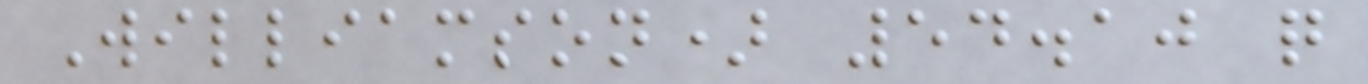Williamson) 54.10 q
